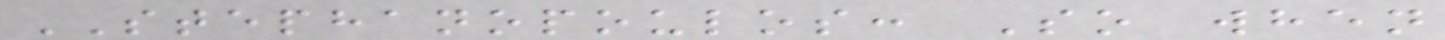STEPHANOPOULOS: So when
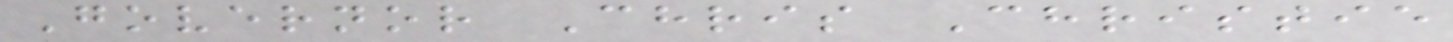Governor Chris Christie
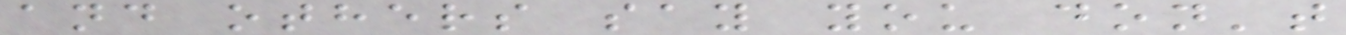and others say you don't
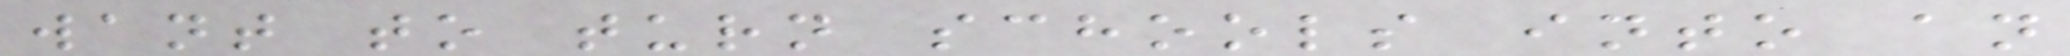want to turn schools into an
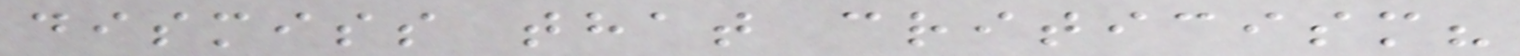dismiss that criticism?
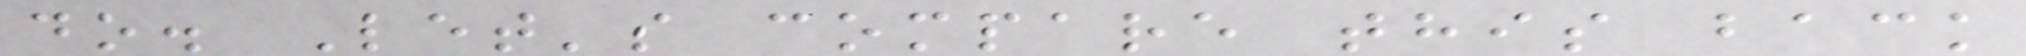do. Let's compare this back
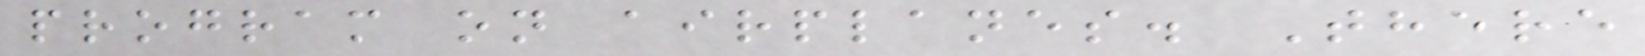program on airplanes. There
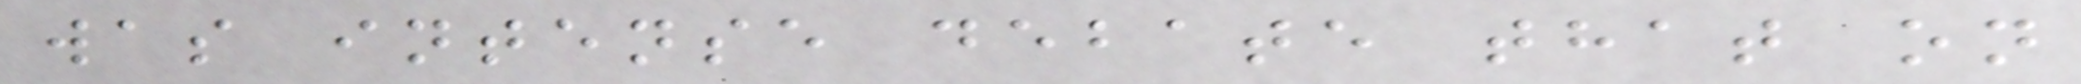was intense debate that on
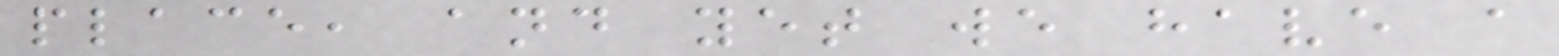place, and yet we have a
